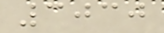3030
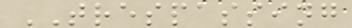TRESPASSING
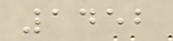1452
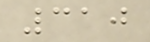310
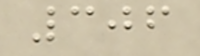306
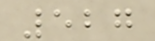527
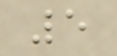5
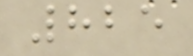825
